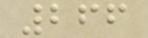266
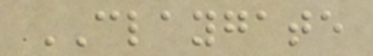CLAYGATE
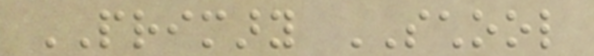PRIMARY SCHOOL
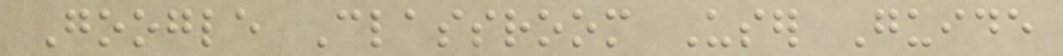Google Classroom User Guide
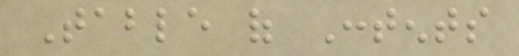Table of Contents
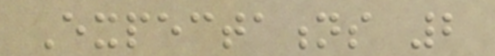Expectations 2
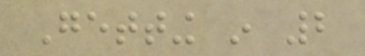Getting in 2
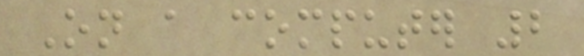On a computer 2
